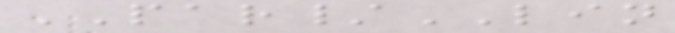PAR/LIN
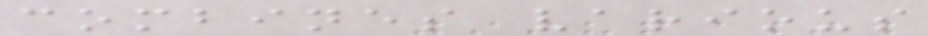combines various
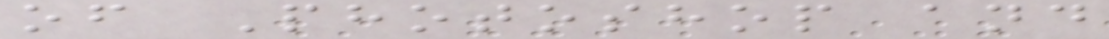of Photoshop and
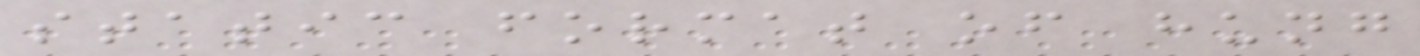static format of hung
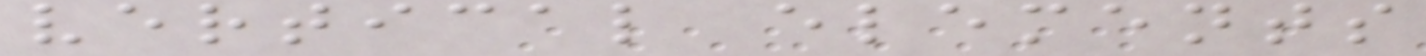vertical elements
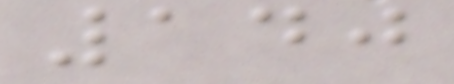140
